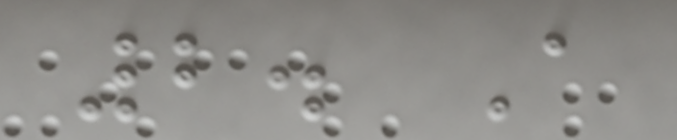2. A
